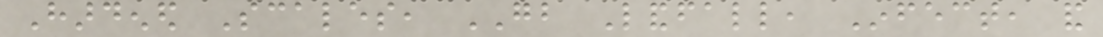Hardened Scales, GB Landfall, Infect, and
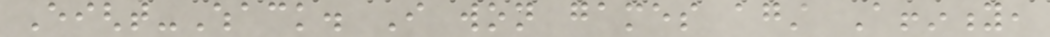Eight-Whack. I won games against Affinity,
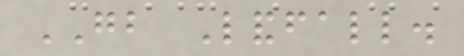GB Landfall.
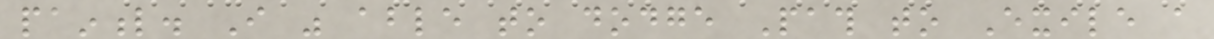painful. I was able to dodge Path to Exile a
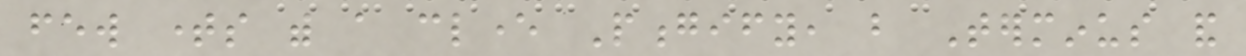few times with a clever Pongify, but Terminus and
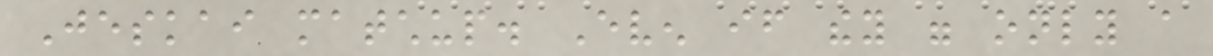Jeskai matchup. Even if they were only a
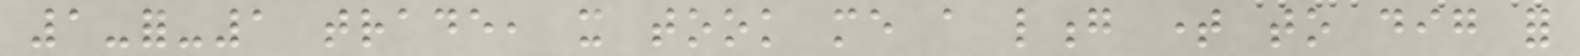1-for-1 trade, it took me a long time to dig for
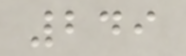249
